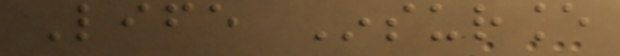Life Insurance
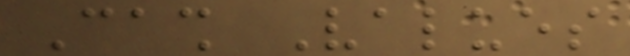Cash Values
